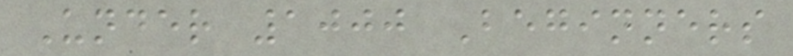Under 1000 Beginners
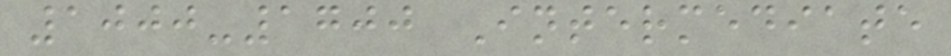1000-1700 Intermediate
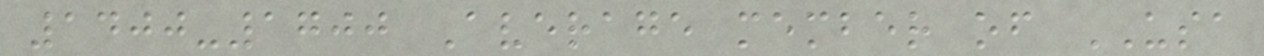1400-1700 Average member of USA
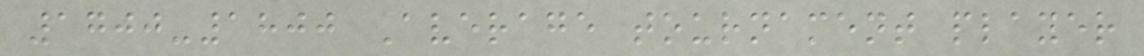1700-1800 Average tournament player
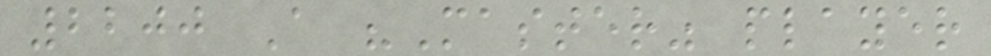2200 A "Master" player
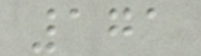171
